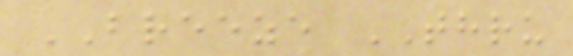BREEZE THRU
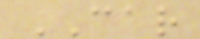CAR
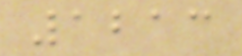1213
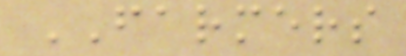FARMERS
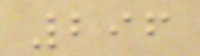296
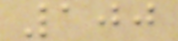100
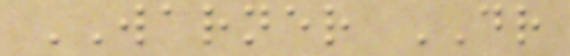WARNER DR
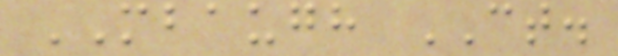MBAUGH CT.
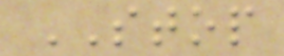STOP
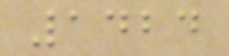1424
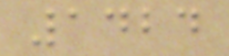1424
